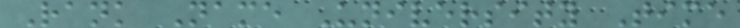Rank Name University Time
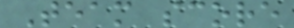Team score
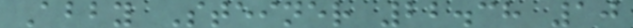Abby Steiner 22.38 10
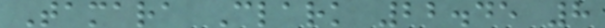Tamara Clark 22.45 8
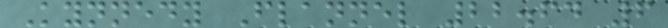Kynnedy Flannel 22.64 6
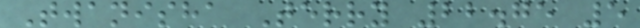Twanisha Terry 22.75 5
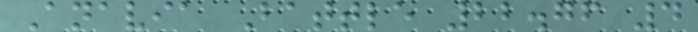Anavia Battle 22.76 4
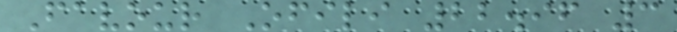Favour Ofili 22.96 3
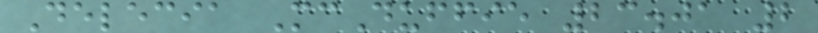Delecia McDuffie 23.01 2
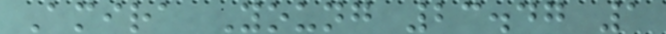Amira Young 23.47 1
